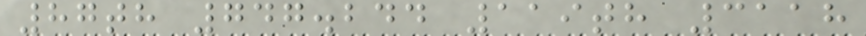87th 747.244 119th 3118
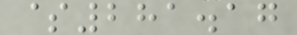$281.17
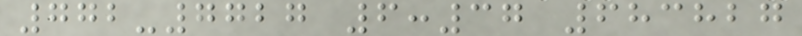772-7727 6:37 683827
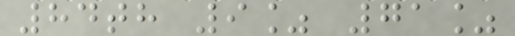84th 9% 71%
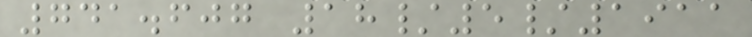741.607 18/5/1911
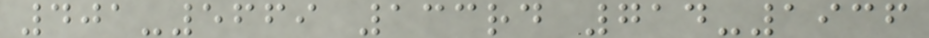401-5669 133rd 714-1936
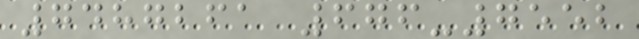7487261 676-7552
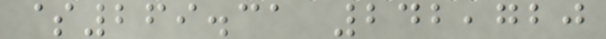$269.31 242,720
